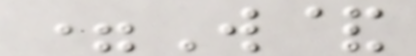=W&
